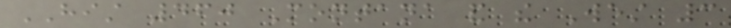HIST 460 Montana and the West 3
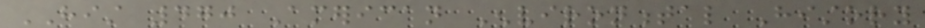HIST 470 American Environmental History
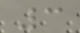3
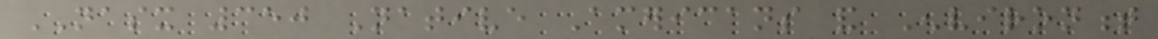NASX 350 Native Americans and Environment
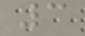3
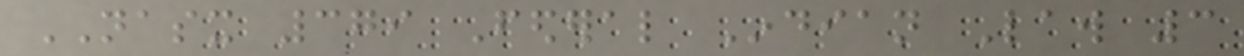NASX 379 Federal Indian Law 3
